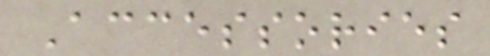Accessories
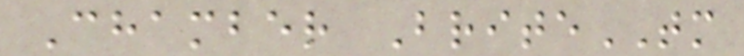Chamber BriteTM
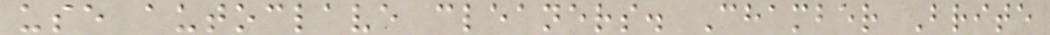use autoclave cleaners. Chamber Brite
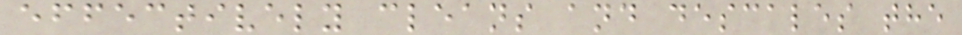effectively cleans and descales the
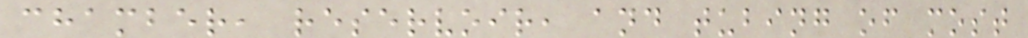chamber, reservoir, and tubing of most
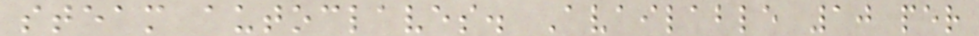steam autoclaves. Available 10 per
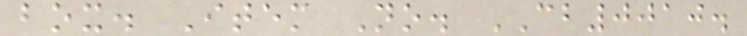box. Item No. CB0010.
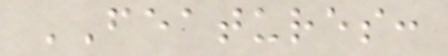FEATURES:
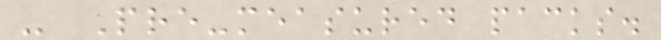- Pre-measured packs.
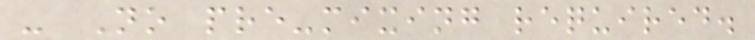- No pre-mixing required.
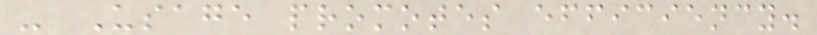- Usage promotes efficiency.
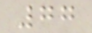77
